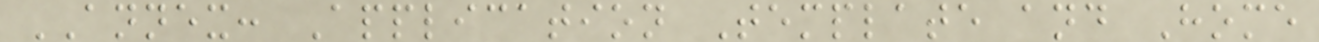ANNEX: Application Template and Home
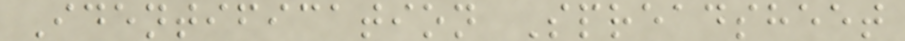Identification Spreadsheet
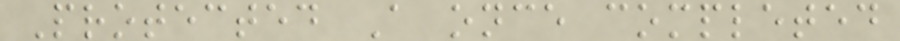Protected A once completed
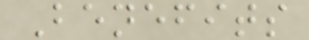Benefits
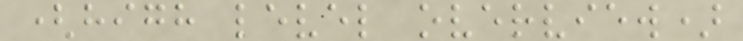(high level overview)
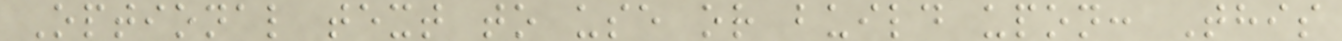Optional text to use or build upon: This
